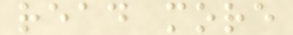read more
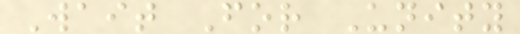Wait For Unity
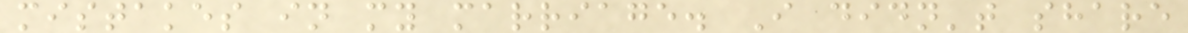mistakes in my marriage. I didn't share
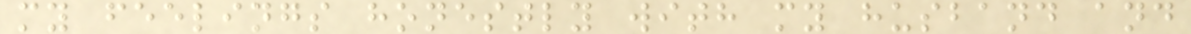my feelings honestly with my husband and
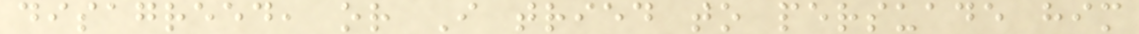disagreed, or I tried to persuade him
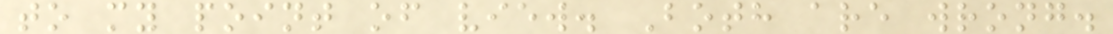to my point of view. Both are wrong.
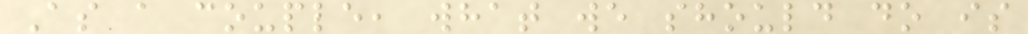As a couple, what we should do is
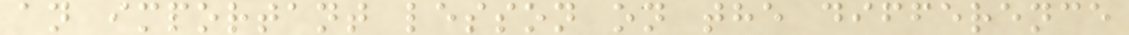an important lesson on the difference
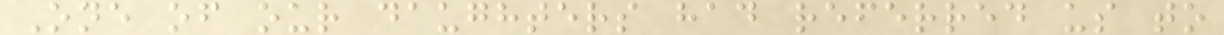One of our daughters had referred us to
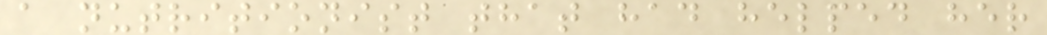a nutritionist that had helped her
